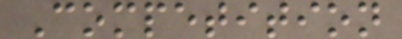Competition
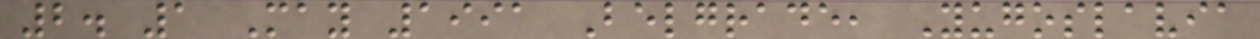2. 1 May 1991 Belgrade, Yugoslavia
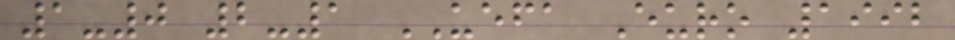1-0 2-1 UEFA Euro 1992
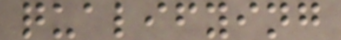qualifying
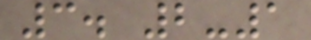3. 2-1
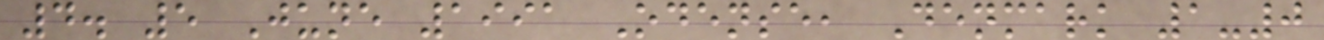4. 5 June 1991 Odense, Denmark 1-0
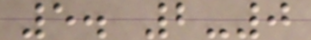5. 2-0
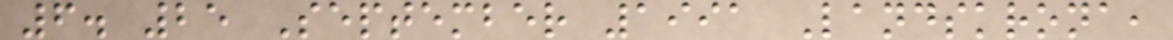6. 25 September 1991 Landskrona,
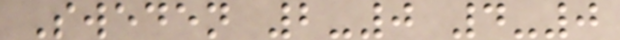Sweden 2-0 4-0
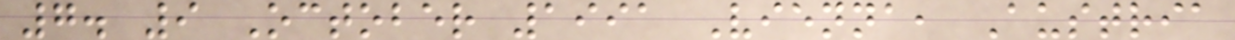7. 9 October 1991 Vienna, Austria
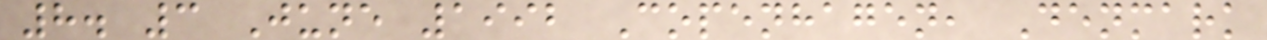8. 3 June 1992 Copenhagen, Denmark
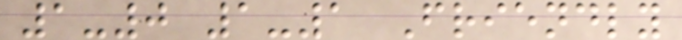1-0 1-1 Friendly
